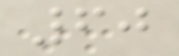60
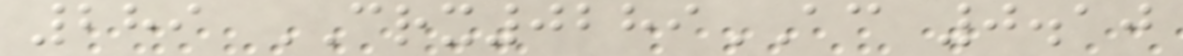289 CRX0289AC 0.10
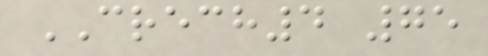CRECH4 75
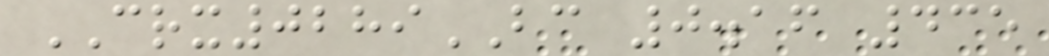CRX0289BC 0.16 435
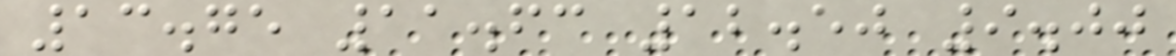13.75 11.63 12.50 9.00
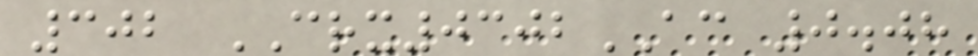302 CRX0302AC 0.08
